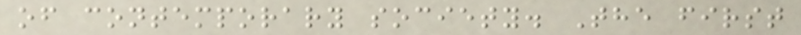of contemporary society. The first
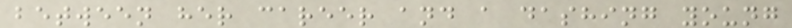between her career and a dashing young
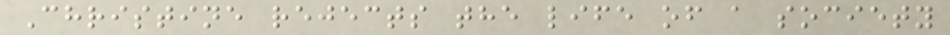Christine rejects the life of a society
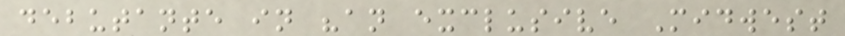debutante in "an exclusive Midwest
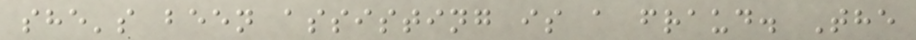she's been assisting is a fraud. The
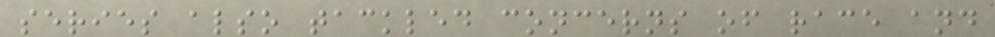series also tackled concerns of race and
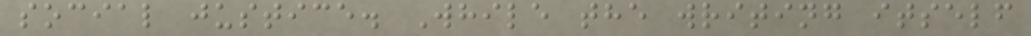social justice. While the writing itself
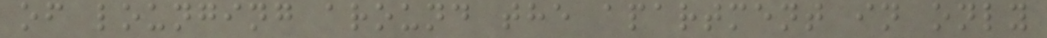of lounging around the apartment in only
